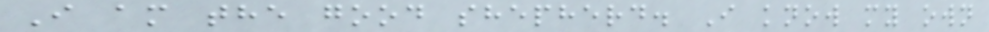I am the good shepherd. I know my own
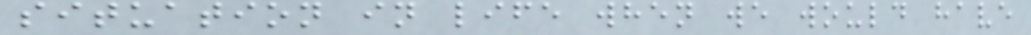situation in life when we would have
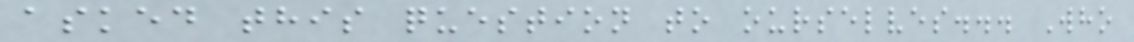asked this question to ourselves... Who
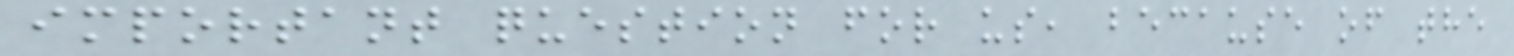important question for us, because of the
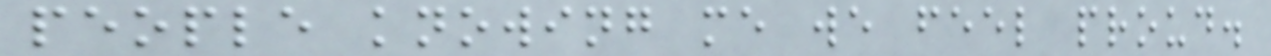people knowing me we feel proud.
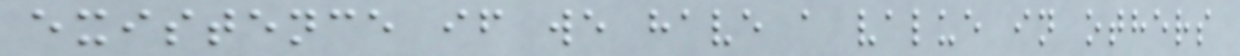existence if we have a value in others
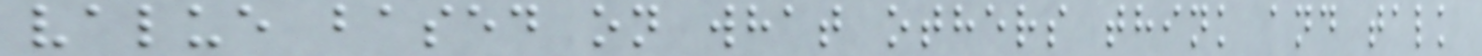value based on what others think and talk
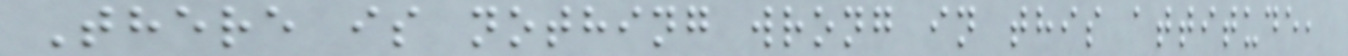There is nothing wrong in this attitude,
